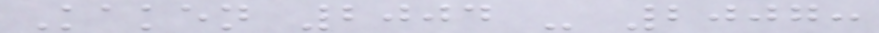Kaken 2004 - 2007:
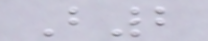B2
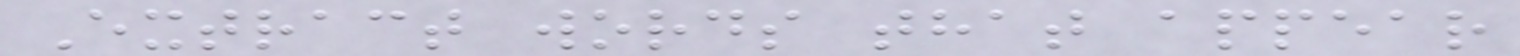Extract words that appear
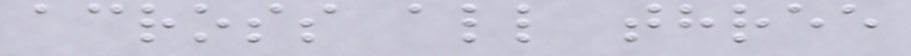across all three
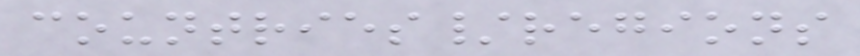countries/regions
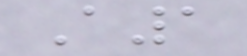A1
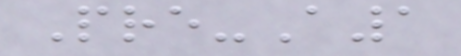Pre-A1
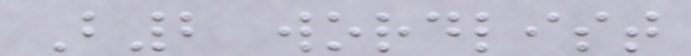B2 wordlist
